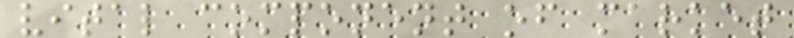vital component of market
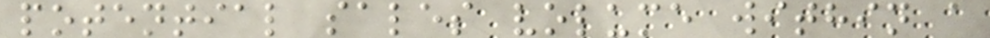potential sales volume within a
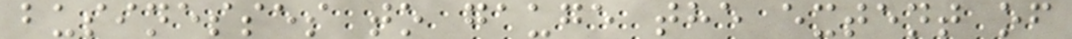businesses to gauge the extent of
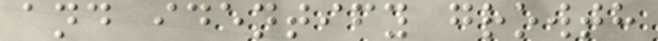and identify growth
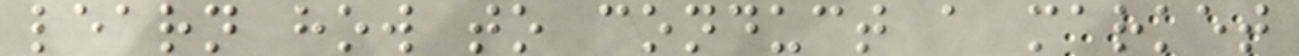learn how to conduct a market
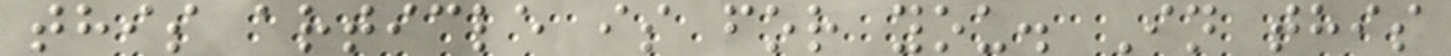this article is for you. In this
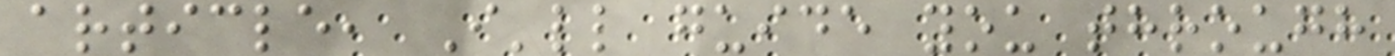article, I'll guide you through
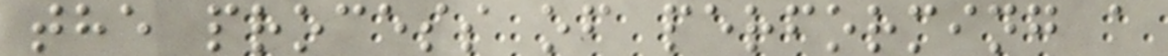the process of performing a
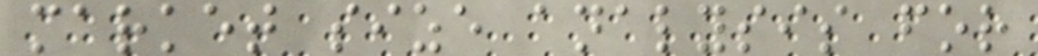market size analysis for
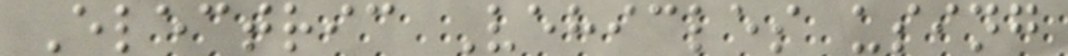Electric Vehicles using
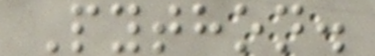Python.
